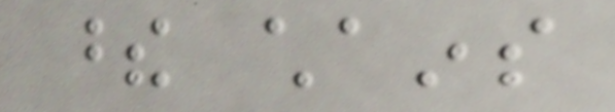these chains
